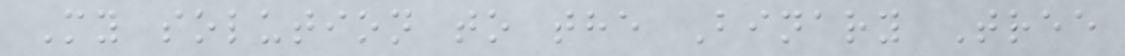My solution to the Binary Tree
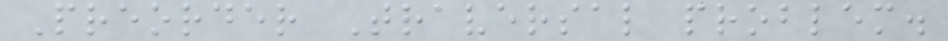Preorder Traversal problem.
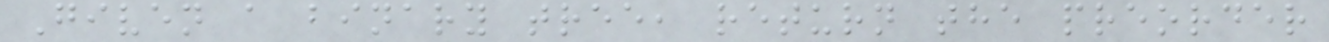Given a binary tree, return the preorder
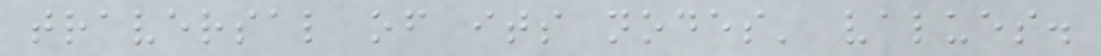traversal of its nodes' values.
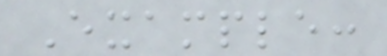Example:
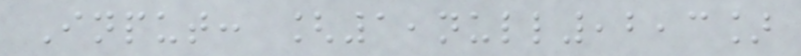Input: [1,null,2,3]
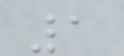1
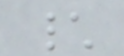\
